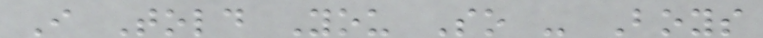I Told You So - Boys
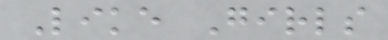Like Girls
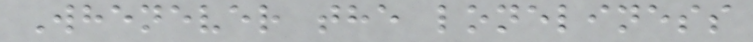Whenever the loneliness
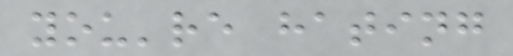you're hating
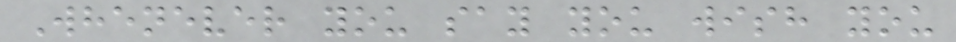Whenever you say you wish you
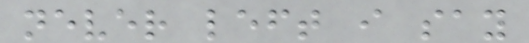never left i say
